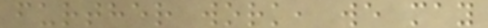further work, we may
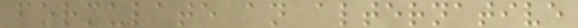formulate an alternative
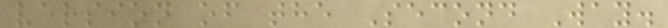version of the Second Way.
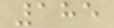185
